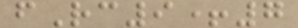fRc9+7
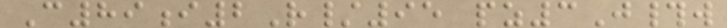C89i2R/95 pz3J#w
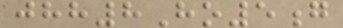jhh8Ho5g
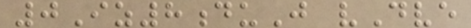0Iz8duJ vDve
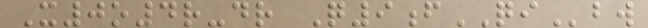X0o4r-dr Q9fQIbw
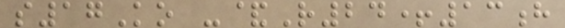s17Ko -&R24+13h
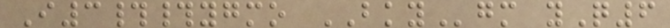I3##ygmo BKYgm yQ6
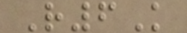R6K
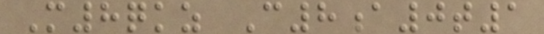M8qkz C8a0t1
